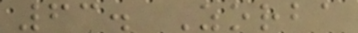63. Zorba
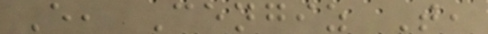E, Cengiz T,
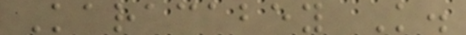Karacabey K.
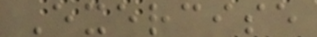Exercise
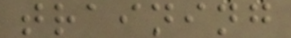training
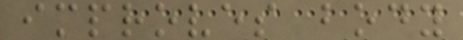improves body
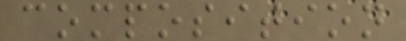composition
